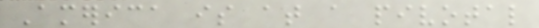America is at a pivotal
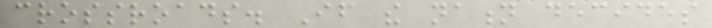crossroads. If the nation decides
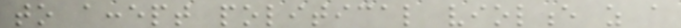to accept political violence as a
